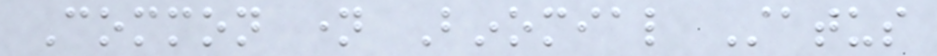Common name Binomial Status
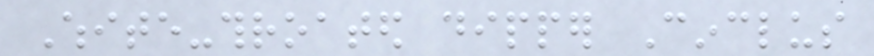White-throated dipper Cinclus
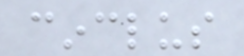cinclus
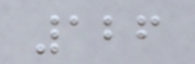126
